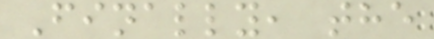Finally, the
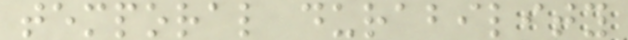temporal durability
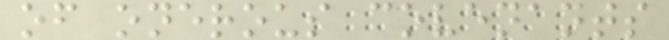of onerous covenants
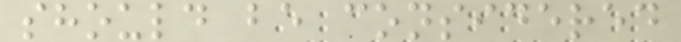should be considered
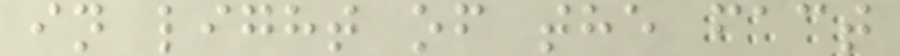in light of the fact
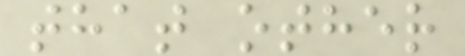that other
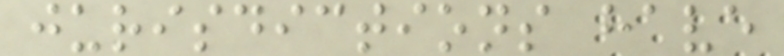jurisdictions have
